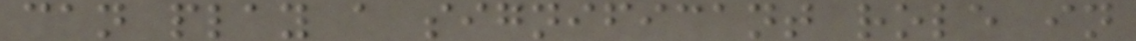can play a significant role in
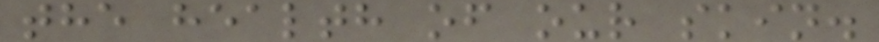the health of our skin.
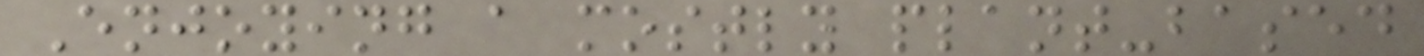Enjoying a mostly plant-based
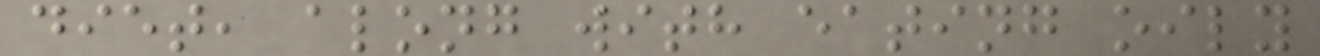diet, along with eating oily
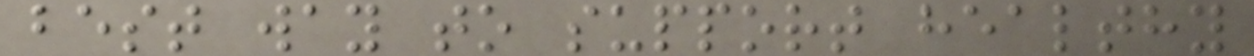best way to support healthy
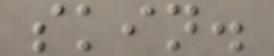skin.
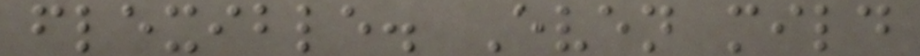flexible. Even mild
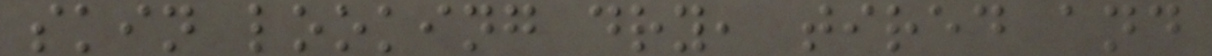skin looking dry, tired and
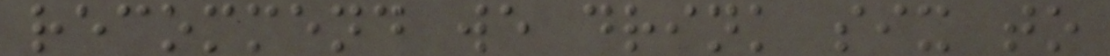recommend we drink six to
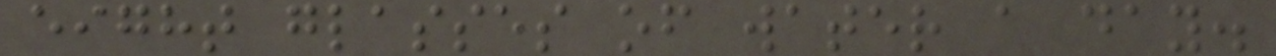eight glasses of water a day.
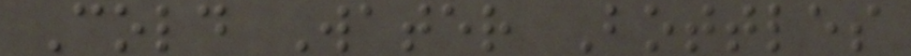Cold Water Bottles
